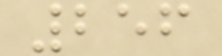256
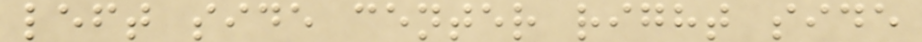left side center right side
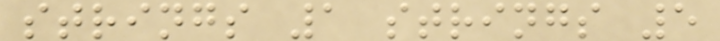strings 1 strings 5
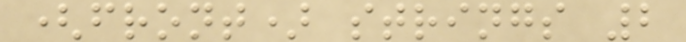(front) strings 2
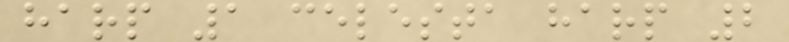harp 1 celesta harp 2
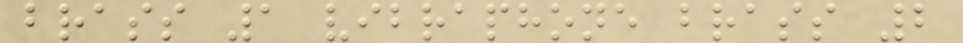brass 1 vibraphone brass 2
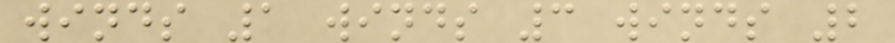winds 1 winds 3 winds 2
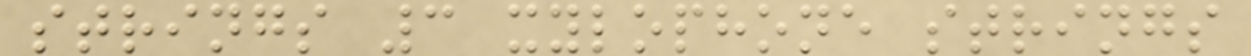strings 3 xylophone strings
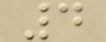4
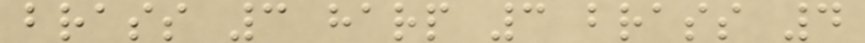brass 3 harp 3 brass 4
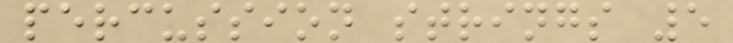percussion strings 5
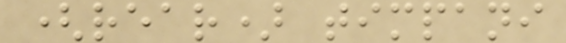(rear) timpani
